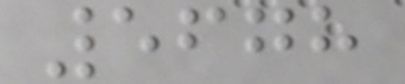5678
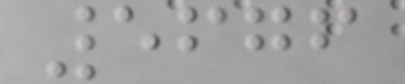5676
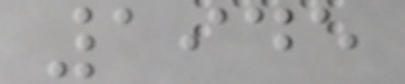1945
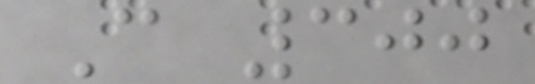C 300
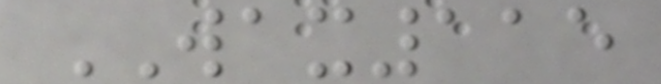WAX115
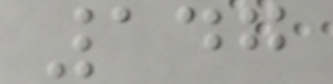147
